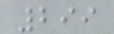299
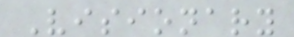Visionary
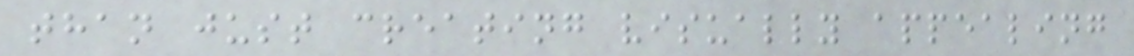than just creating visually appealing
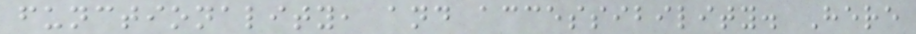functionality, and accessibility. Here
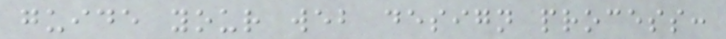guide your web design process:
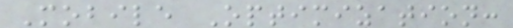Mobile Optimization:
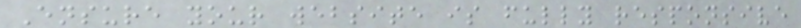Ensure your website is fully responsive
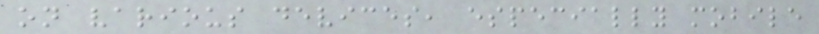on various devices, especially mobile
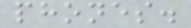phones.
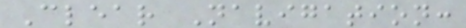Clear Navigation:
